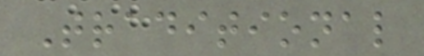Traditional
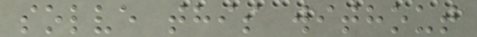solve this without
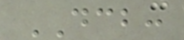DCB:
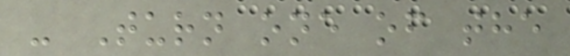- Turn one of the
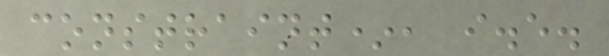constraint*, i.e.
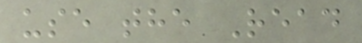use the Read
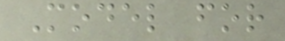Model for
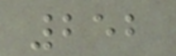252
